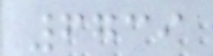6739
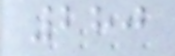280
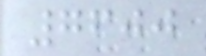7600
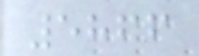5866
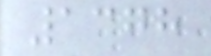1378
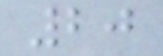20
